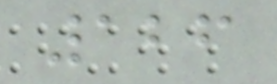126
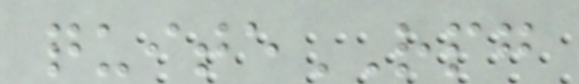quiteRPG
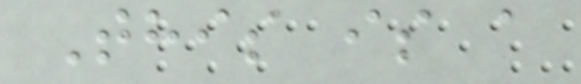This is a
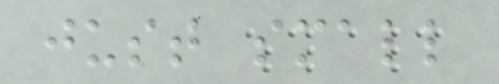just small
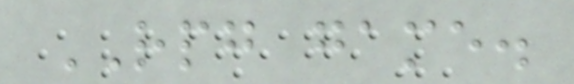RPG game.
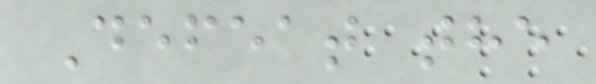Defeat the
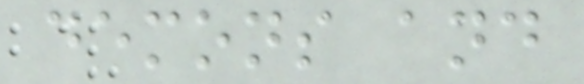demons and
